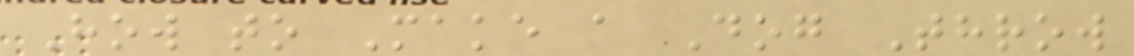How to Make a Dog Throw
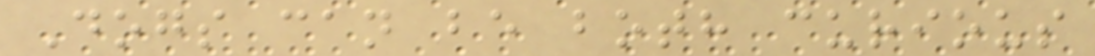Dogs can be both curious
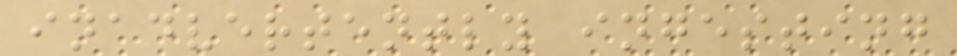inadvertently ingesting
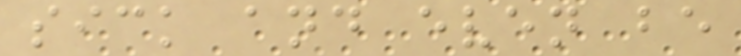sick and even be
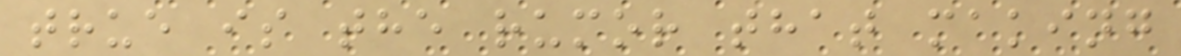true is the rumor that making
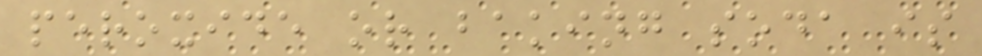peroxide or baking soda is
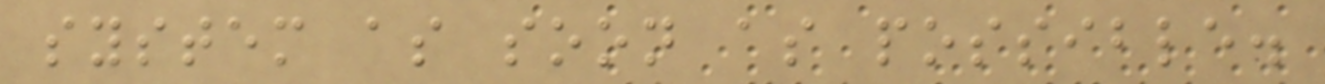system as soon as possible.
